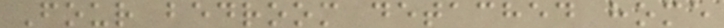Four bedroom detached home
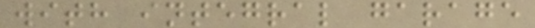with integral garage
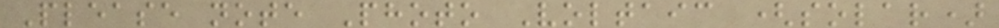Please note Photo Voltaic (solar)
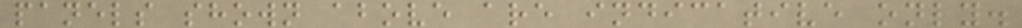panels shown above are indicative only.
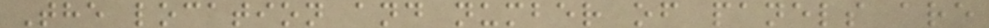The location and number of panels are
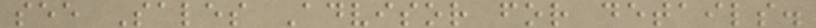see Sales Advisor for details.
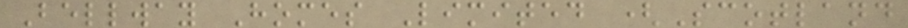Bellway Homes Limited (Scotland
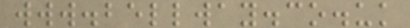www.bellway.co.uk
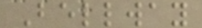Bellway
